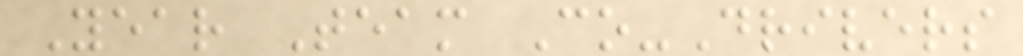Year Team Co-Drivers
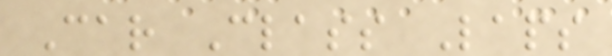Car Class Laps
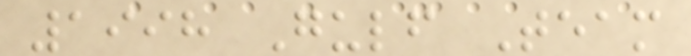1998 Gulf Team
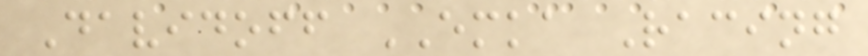Davidoff EMKA Racing
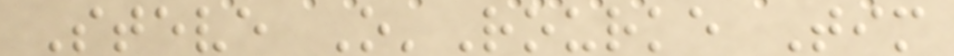Steve O'Rourke Tim
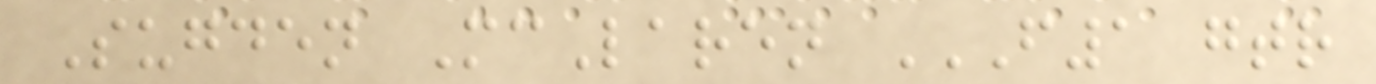Sugden McLaren F1 GTR
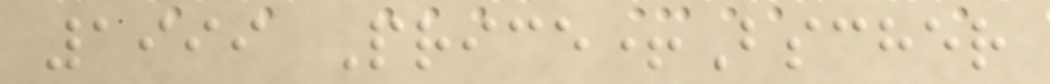1999 Price+Bscher
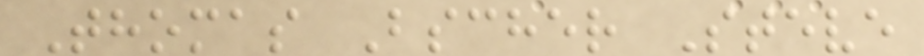Thomas Bscher Steve
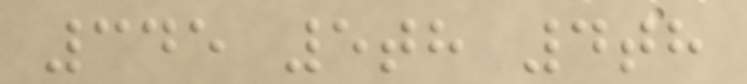345 5th 4th
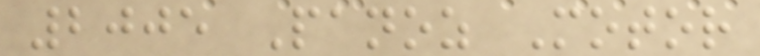2005 Panoz Motor
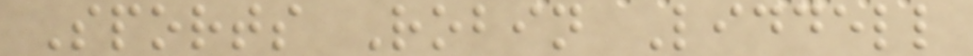Sports Robin Liddell
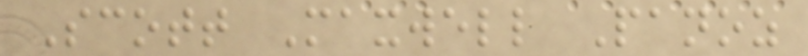Scott Maxwell Panoz
